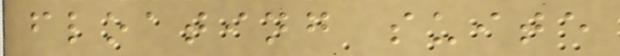floating suite
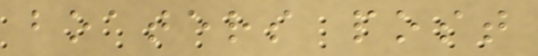boaters post
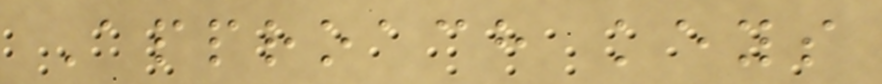Approach keys
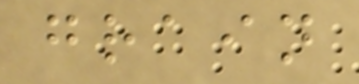grain
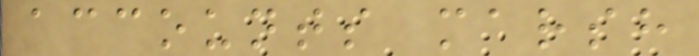accounts marsh
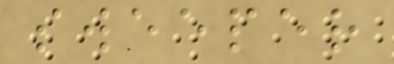sweeper
